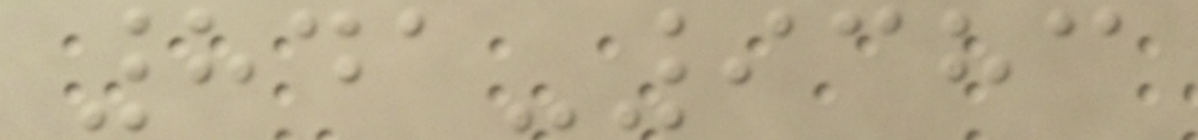841-9383
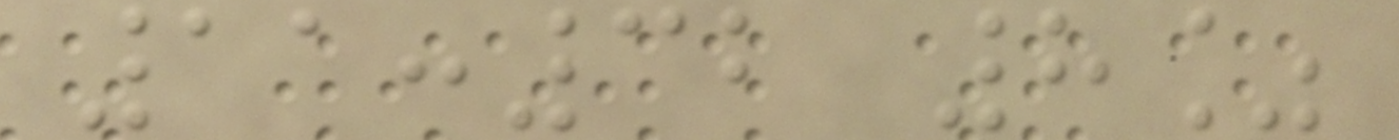11:32 8%
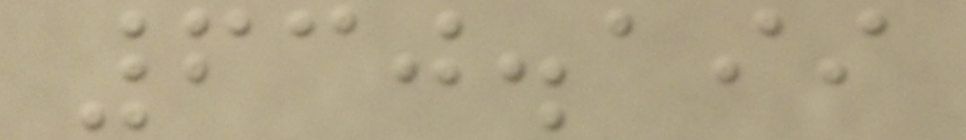630.199
